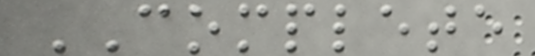COMPLETE
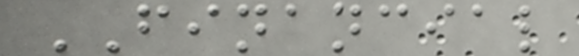FINANCIAL
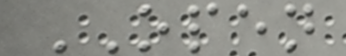OPEN
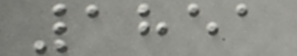1851
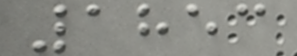1853
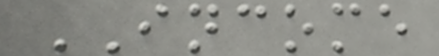INCOME
